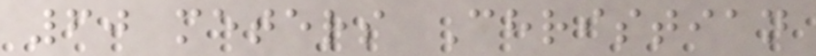60 meters Christian
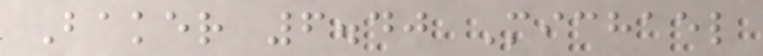Baker 6.40 Michael
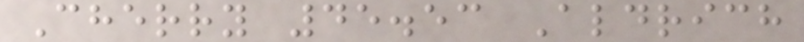Cherry 45.53 Aldrich
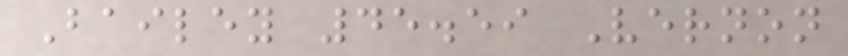Bailey 45.59 Vernon
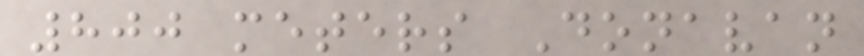800 meters Donavan
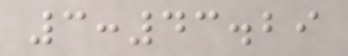3:43.29
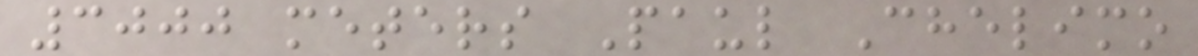3000 meters Paul Chelimo
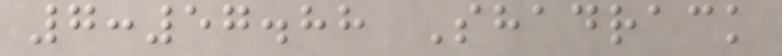7:57.88 Shadrack
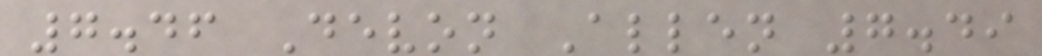7.46 Devon Allen 7.49
